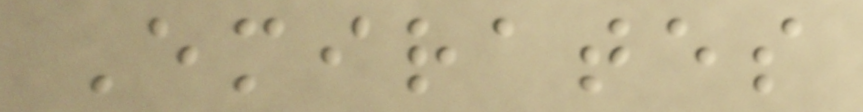Emirates
